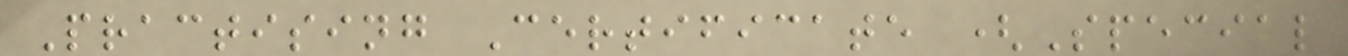Practising Certificate (Special
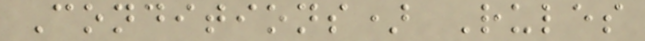Conditions) Rules
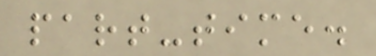part-time.
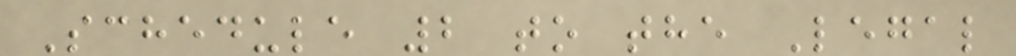Schedule 2 to the Legal
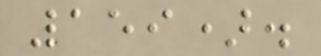159).
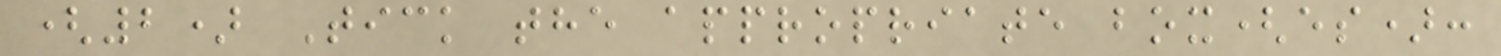(2) Tick the appropriate box(es):
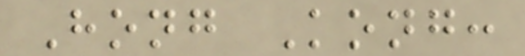Hong Kong:
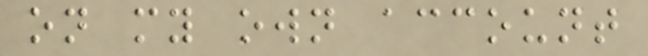on my own account
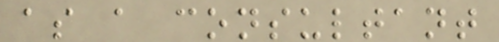as a consultant
